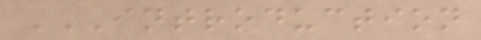INTRODUCTION
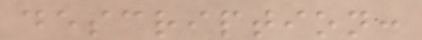description:
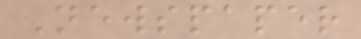Newspaper
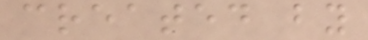created by
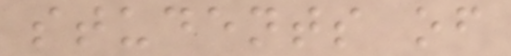students of
